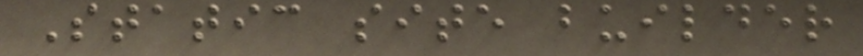Static site builder
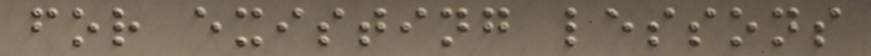for existing lessons
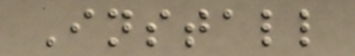Install
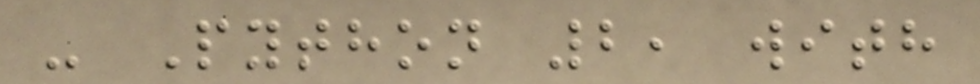- Python 2, with
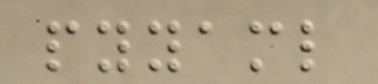pyyaml
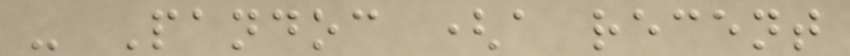- Pandoc (a recent
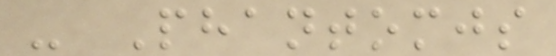- Phantomjs
